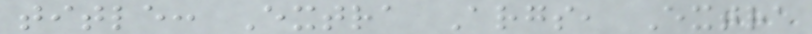title: Extra Args, Extra
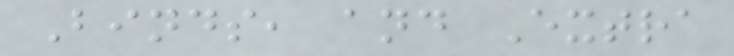Binds, and Extra
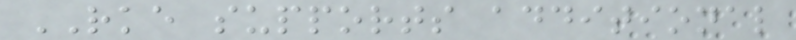RKE supports additional
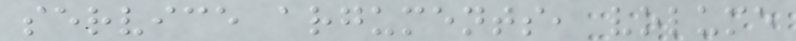service arguments, volume
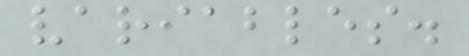variables.
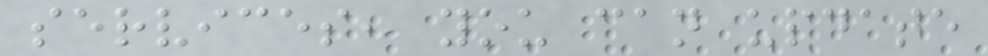services, you can update
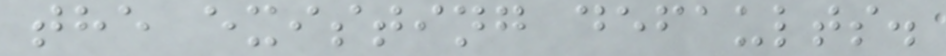the existing defaults.
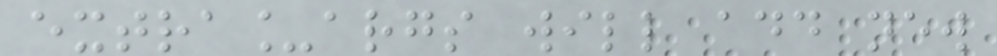extra_args will add new
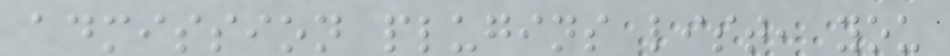admission plugins list, you
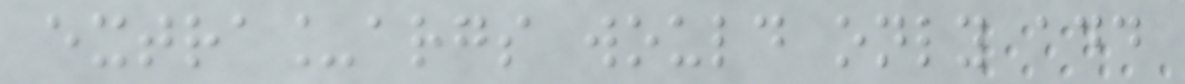extra_args would only add
